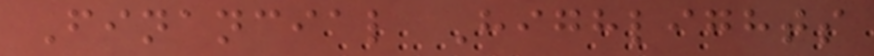Financial Highlights
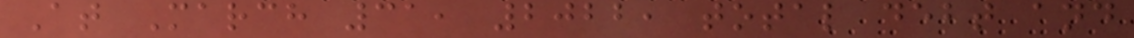At March 31, 2022, total debt and
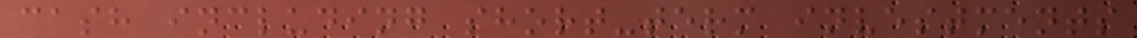cash including short-term investments
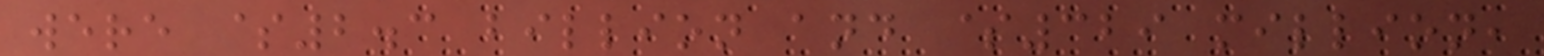were $2.3 billion and $329 million,
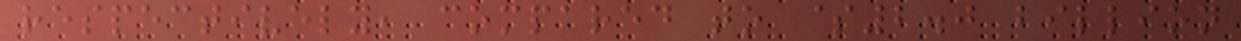respectively, compared to $2.0 billion
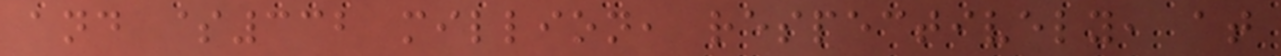and $332 million, respectively, at
